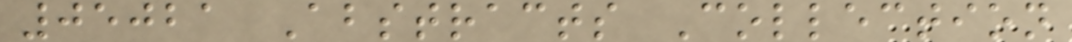05021 Abstracts Collection
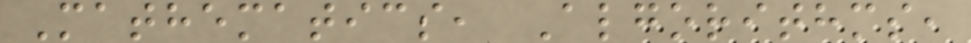Mathematics, Algorithms,
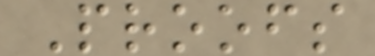Proofs
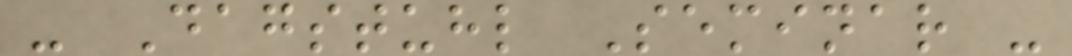- Dagstuhl Seminar -
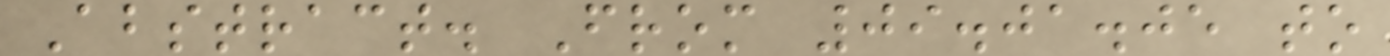Abstract. From 09.01.05 to
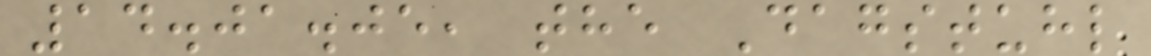14.01.05, the Dagstuhl
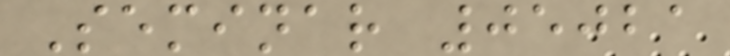Seminar 05021
